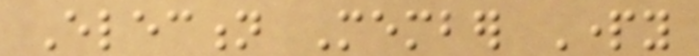Election Member Party
